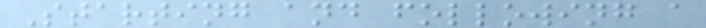Starting and following a
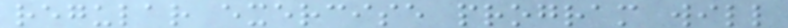regular exercise program will
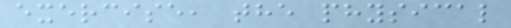exercise, the physical
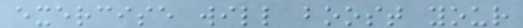exercise will boost your
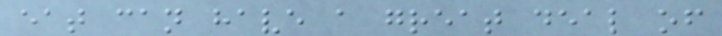eat can have a great deal of
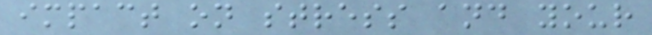impact on stress and your
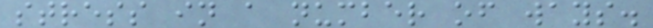stress in a number of ways.
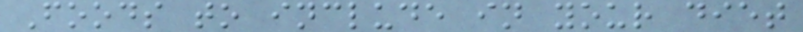Foods to include in your diet
